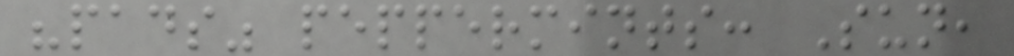"pads" peppermints: Sun,
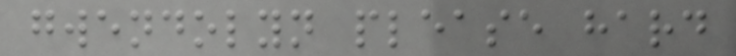gwendolyn please hard
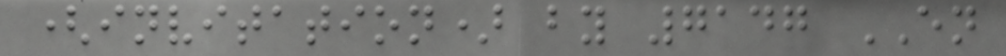(invitation) by 7147 EN
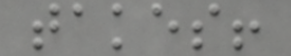takes!
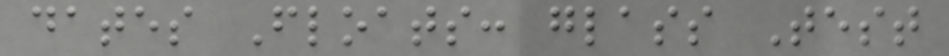dates Floats: glass Test
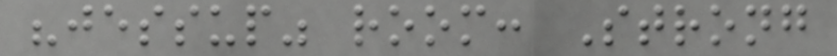"jessup" room: Strong
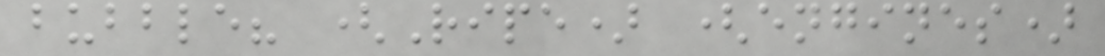bubble? (Ripe) (engines)
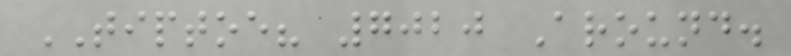TIPTOE? 7020 Around.
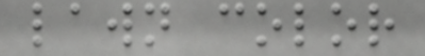lawn color
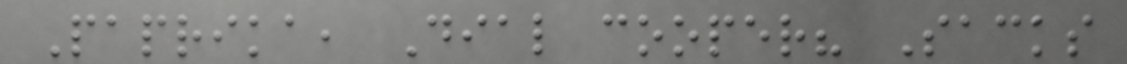Paprika, Dial cooper? Sacks
